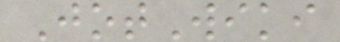JotWiki
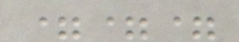===
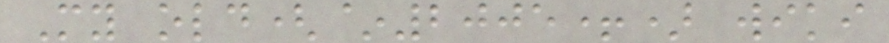My old(~2005+) wiki
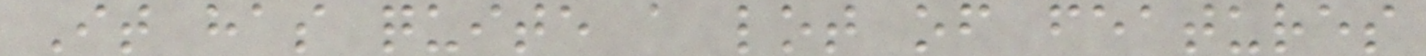It has quite a lot of features
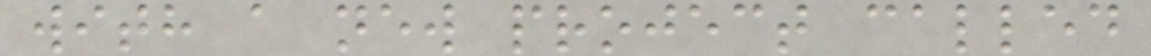with a new project called
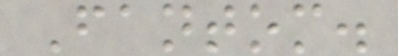Fantom.
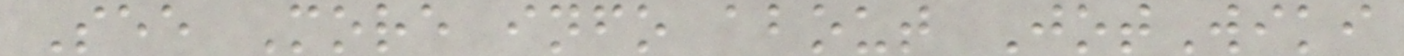See More info about JotWiki
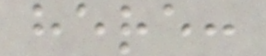here:
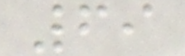69
